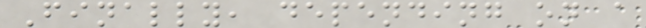Finally, depending on a
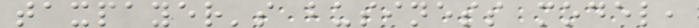taxpayer's business model,
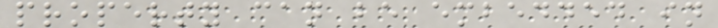property can be embedded in
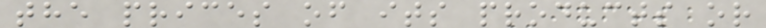the prices of its products or
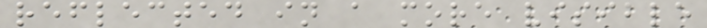reflected in a more visible
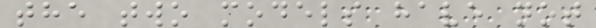the two models have not
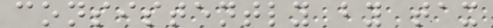consistently by tax
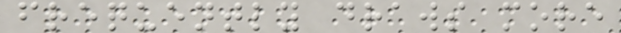frequently draws more
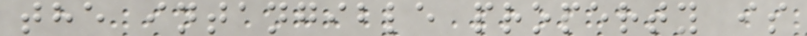the intangible property is
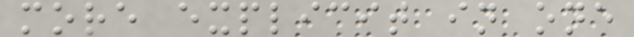more explicit in one
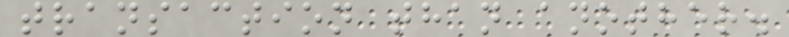transaction than another.
